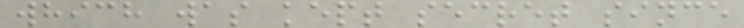which was kept secret since
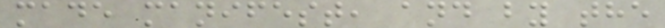made manifest, and by the
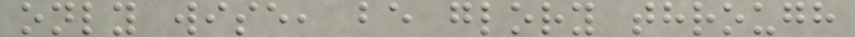only wise, be glory through
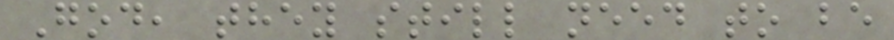God, they still need to be
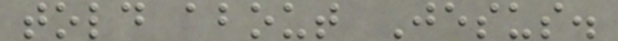told about Jesus.
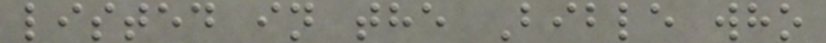listed in the Bible who
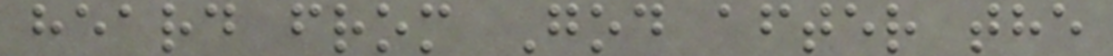heard from God after the
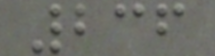236
